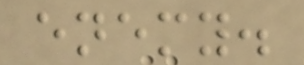enemy.
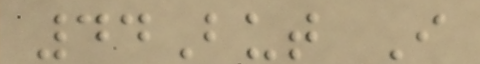44But I
